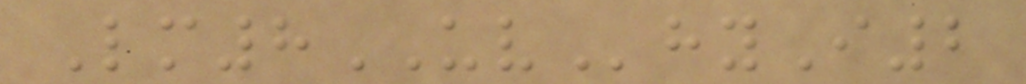Lm8UVhyI2
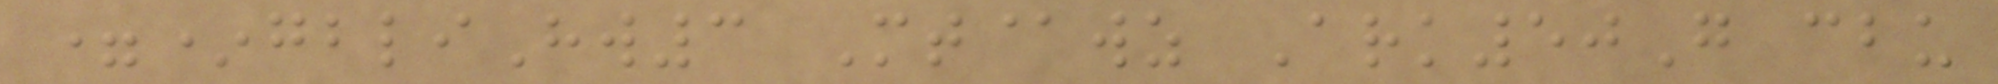=*gbliHw3 Mt@wz Ark50G cbu
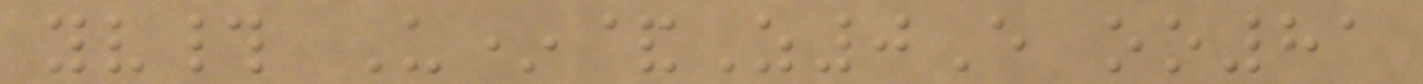yv# U*&Z0E oo81
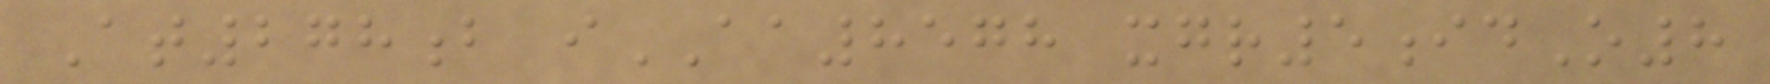At278b iAA8578 xgr5idO8
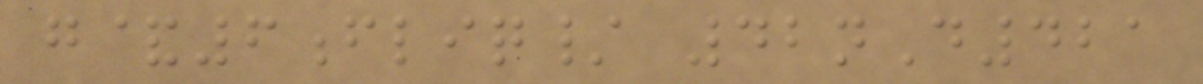g&6fliq/ 42nD421
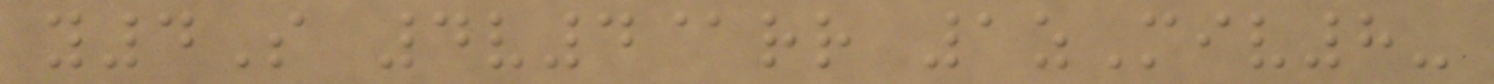y4S 4v4@rr 1zMiv8-
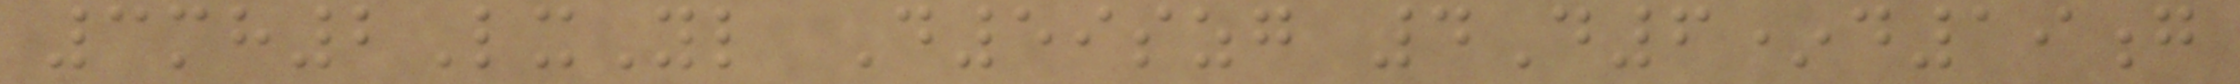3mh2LxYl D59szg 4D6*d19g
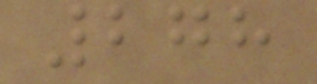278
